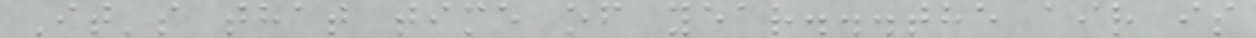It's that time of year...the air is
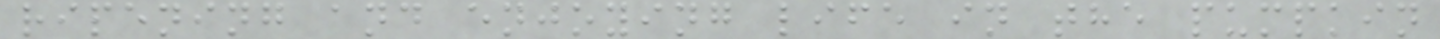ripening and enjoying life in the pumpkin
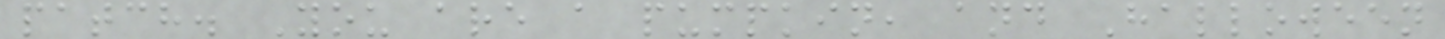patch. You are a pumpkin, and Halloween
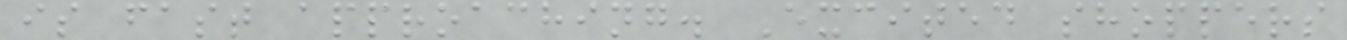is fast approaching. Excited shoppers
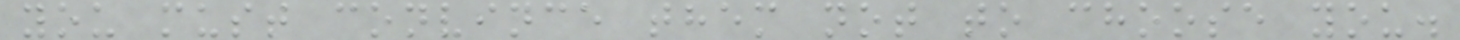you must convince them not to choose you.
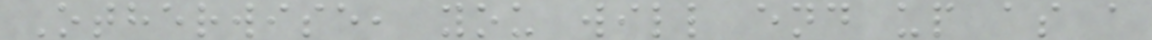Otherwise, you will end up as a
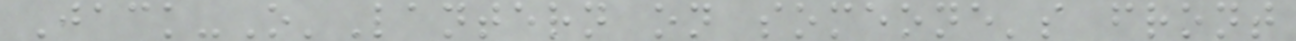Jack-O'Lantern on someone's front
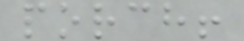porch!
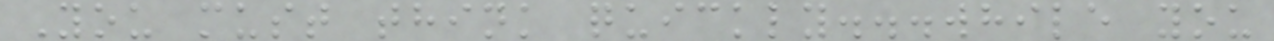You must think quickly...while you
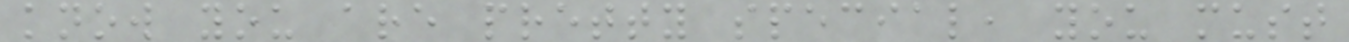know you are pretty special, you must
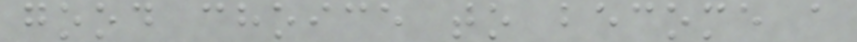good choice to become a
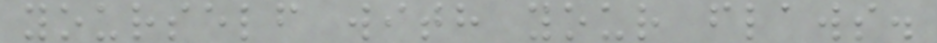yourself with your flaws.
